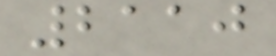2110
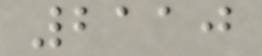2110
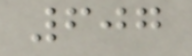607
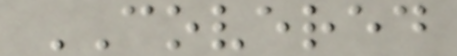COVERED
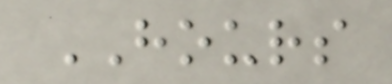HOURS
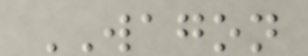WAGON
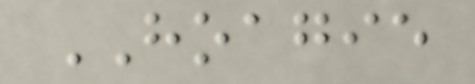HOAGIE
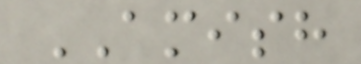AMISH
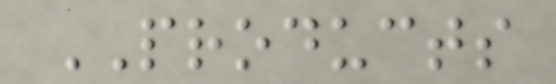PRODUCTS
